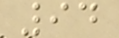94
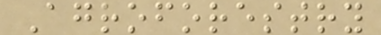Agroforestry
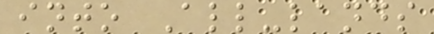into All-lands
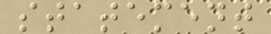statement
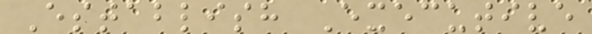Establish Executive
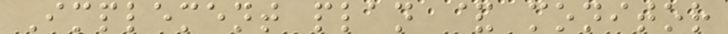Implement plan & monitor
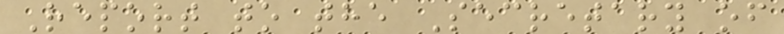Report to the Secretary of
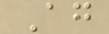Ag
